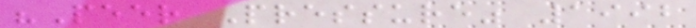"Peer Pressure" 1992
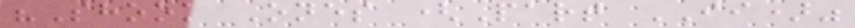"Shook Ones (Part II)"
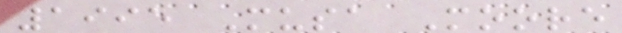1995 Musa Moore
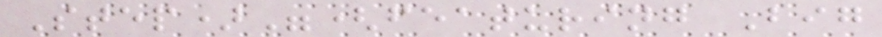Step)"(featuring Big
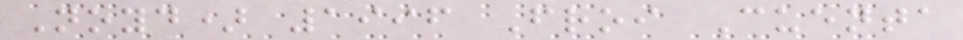Noyd) 1996 Froi Cuenta
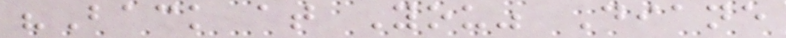"Back at You" Diane
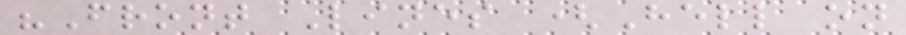"Front Lines (Hell on
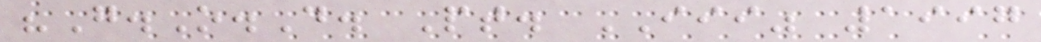"G.O.D. Pt. III" 1997
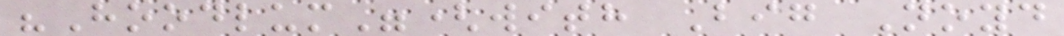"Hoodlum"(with Big Noyd
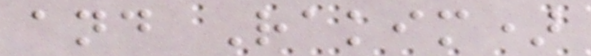and Rakim)
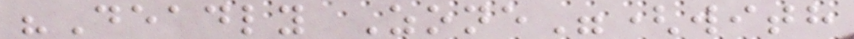"Deadly Zone"(with
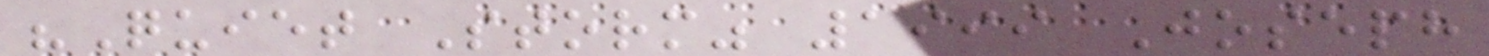"Quiet Storm" 1999 Joseph
